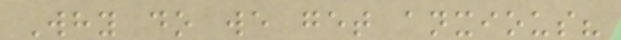Why do we get anxious?
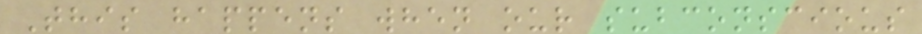This happens when our subconscious
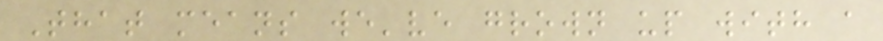That means we've grown up with a
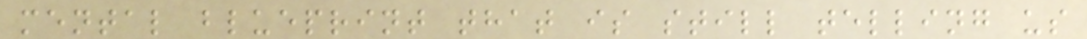mental blueprint that is still telling us
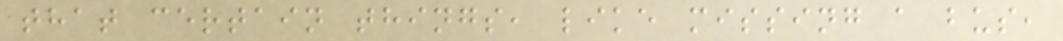that certain things, like missing a bus,
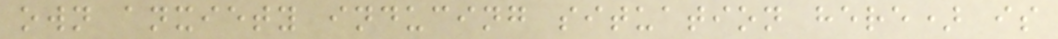own anxiety inducing situation here) is
